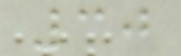30
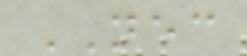NEC
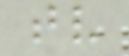tv
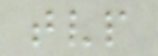tvp
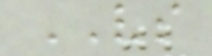VS
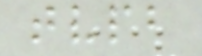tvpb
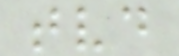tvd
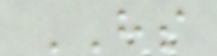HS
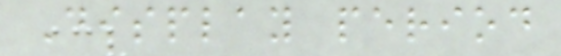Display period
